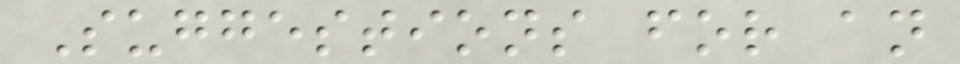Suggestions for an
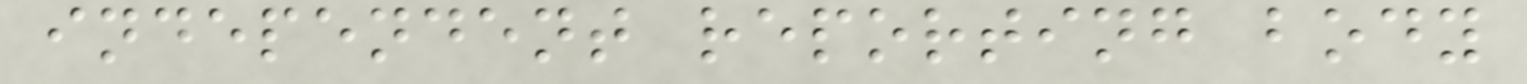independent reporting body
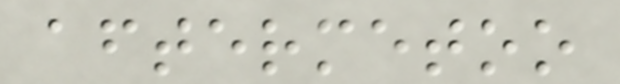aftermetoo
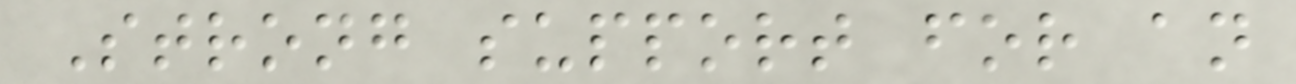Strong support for an
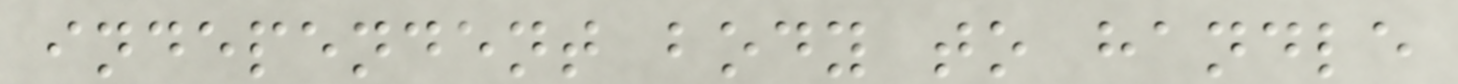independent body to handle
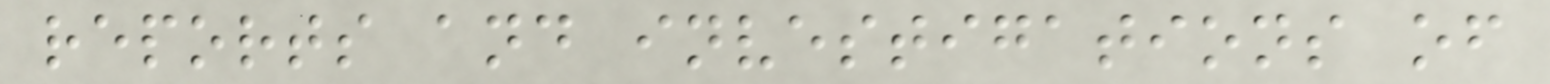reports and investigations of
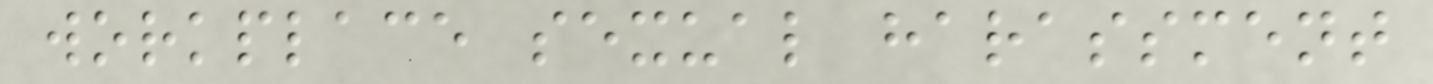workplace sexual harassment
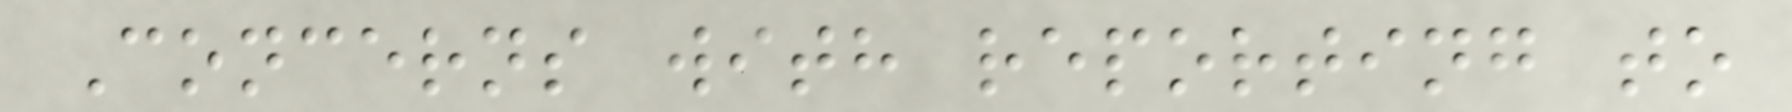Concerns with reporting to
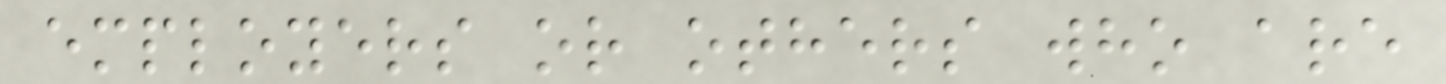employers or others who are
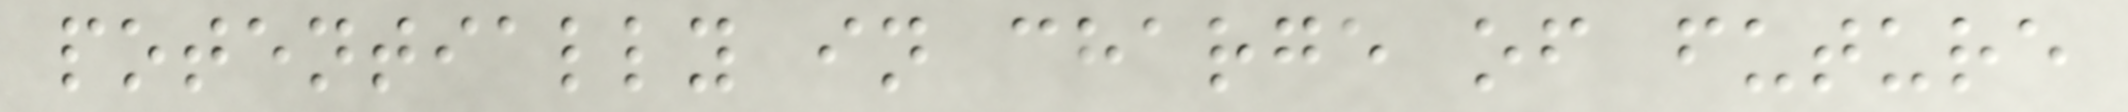potentially in charge of future
